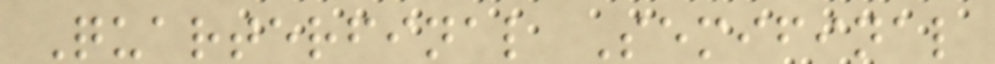Quarterfinal Semifinal
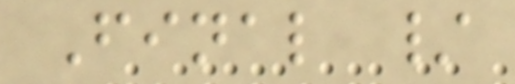Final /
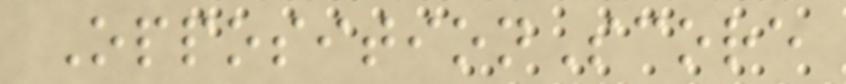OppositionScore
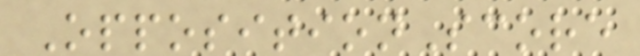OppositionScore
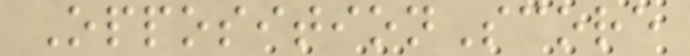OppositionScore
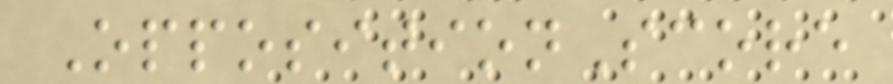OppositionScore
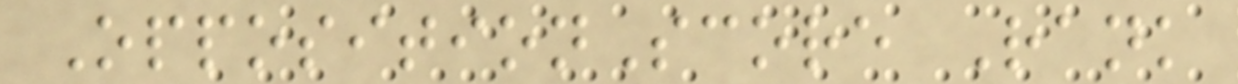OppositionScore Rank
